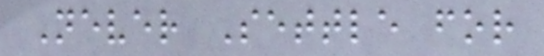Never Settle for
